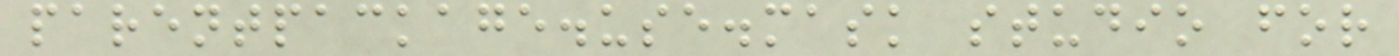parentpackage.use.mask studio for
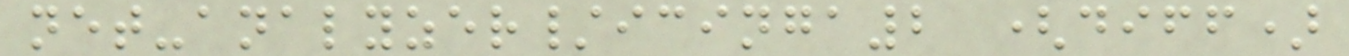net-analyzer/icinga2 (diff)
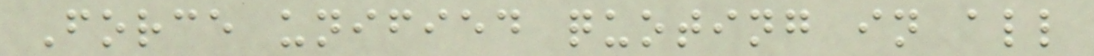Force unified quoting in all
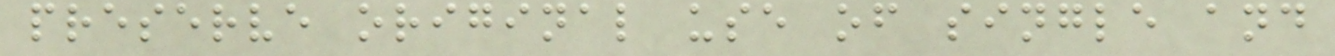preserve original use of single and
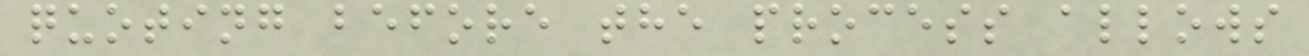quoting before the process allows
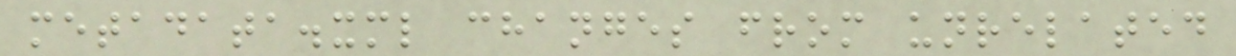metadata.xml changes from unrelated
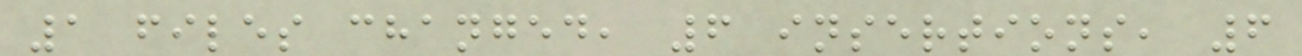1 files changed, 6 insertions, 6
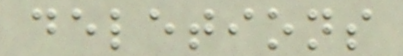deletions
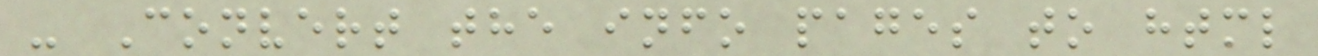- Convert the info pages to html
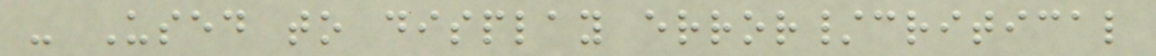- Used to display error/critical
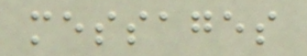messages
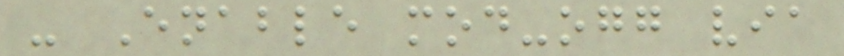- Enable mod-ogg via
